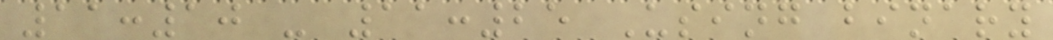11:10 - 11:25 Using binary
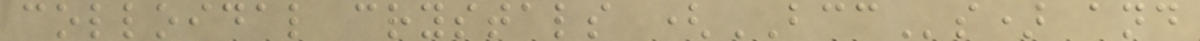colloidal crystals (BCCs) and
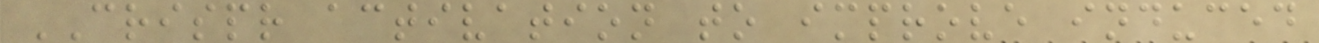CRISPR activation to improve induced
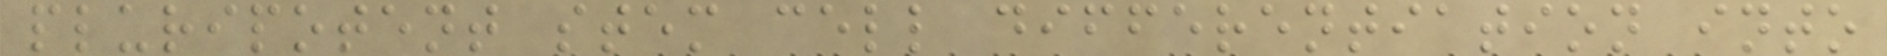pluripotent stem cell differentiation into
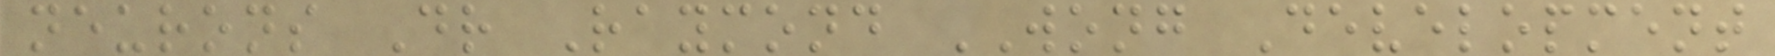neurons Dr Raymond WONG Development
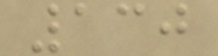130
